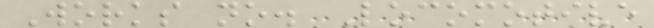Works no. Locomotive
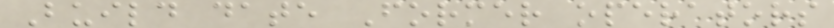Build date Former operators
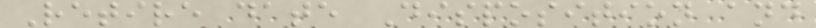Retire date Disposition and
